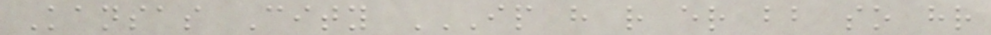Kansas City IP H R ER BB SO HR
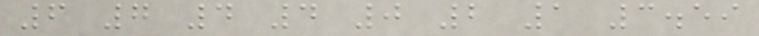6 7 4 4 0 2 1 3.59
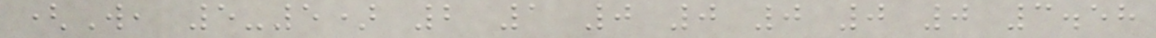(W, 5-5) 2 1 0 0 0 0 0 3.58
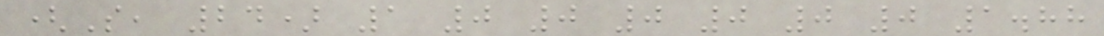(S, 24) 1 0 0 0 0 0 0 1.88
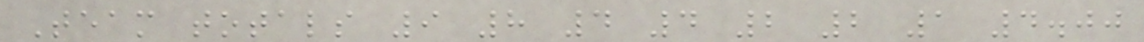Team totals 9 8 4 4 2 2 1 4.00
